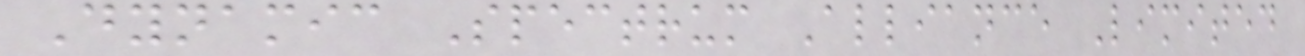Dynamic Spectrum Alliance Limited
